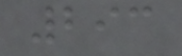293
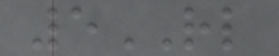5RL
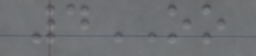4OO
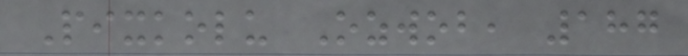Pixkolu Ozwob, 187
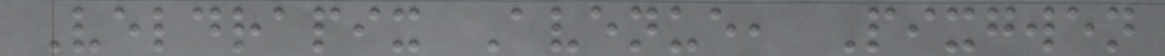Veldrapix Avenue, Pixgwen
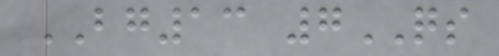BG13 7QS
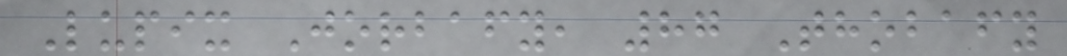Lupix Jorbafy, 87 Thobafy
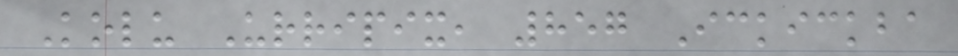Kolu Urripix, 857 Ickickba
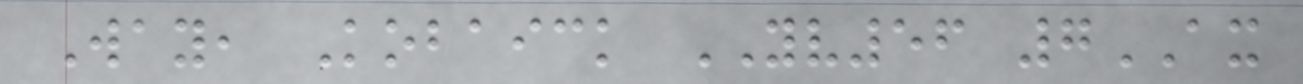Way, Kobaick YV56 7AX
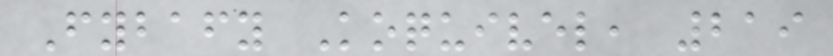Fybafy Koquivel, 219
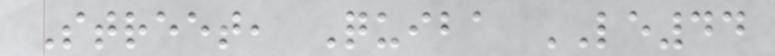Street, Quiba LE44
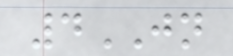4JN
